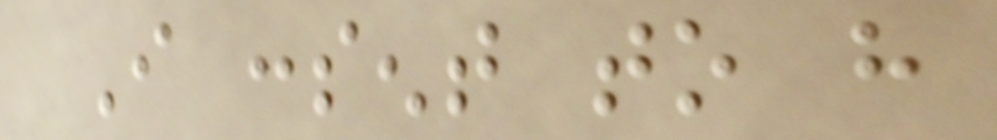I consent to have
